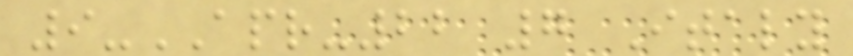9-APR-22 7 Italy
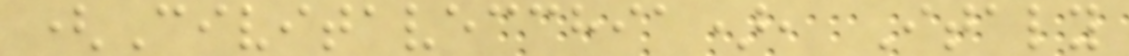(Civitavecchia), Italy
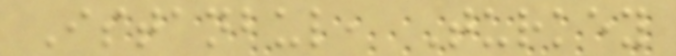Istanbul, Turkey
